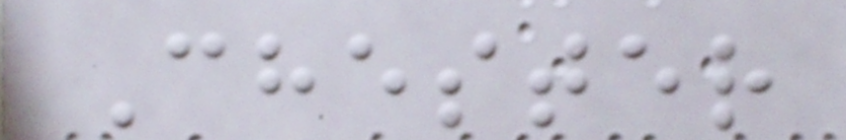Chester
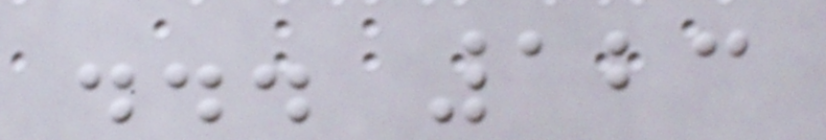... 123
